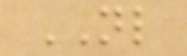NL
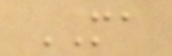MA
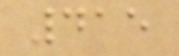415
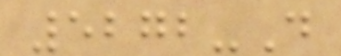5272-D
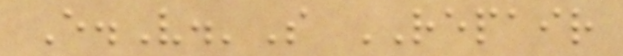E.V.'S REPAIR
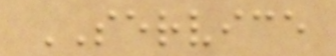SERVICE
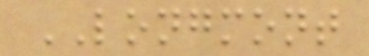LONGMONT
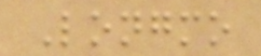Longmo
